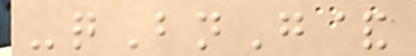-qBnG&
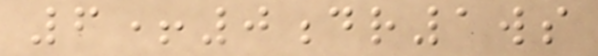6+0dr1ws
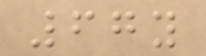67y
